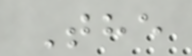The
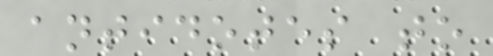antidotes to
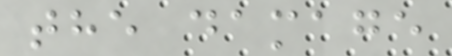the damage
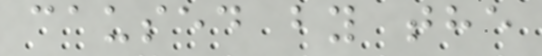caused by the
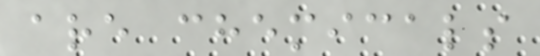are chemicals
